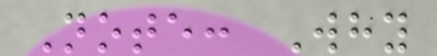Note: Why
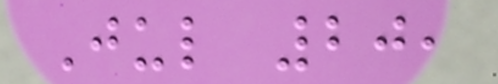Jul 20,
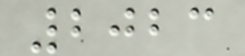2023
